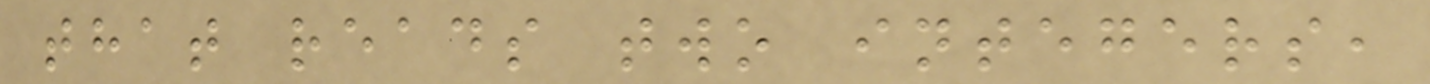that reads two integers,
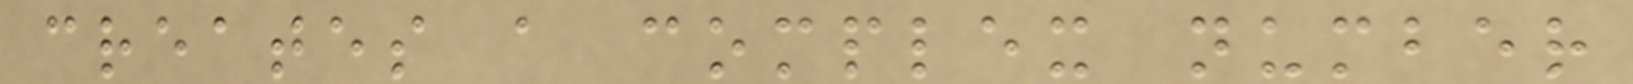creates a complex number
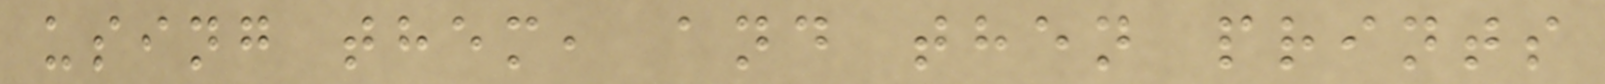using them, and then prints
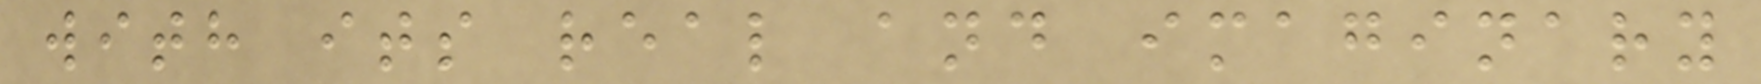with its real and imaginary
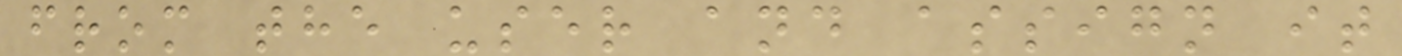from the user and assign it
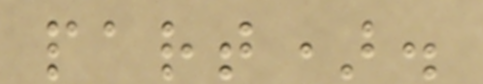part).
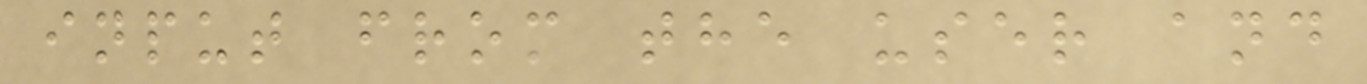input from the user and
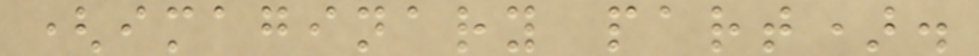(imaginary part).
